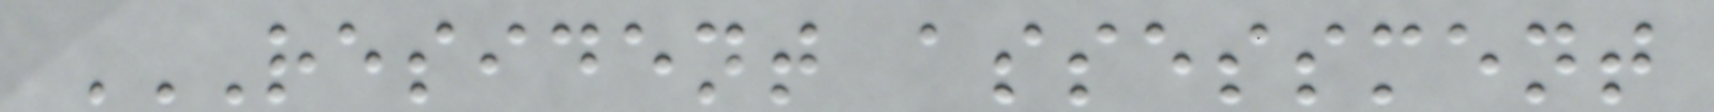RESIDENT ASSESSMENT
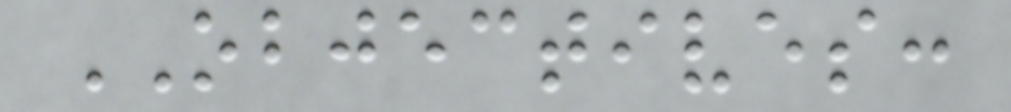OBJECTIVES:
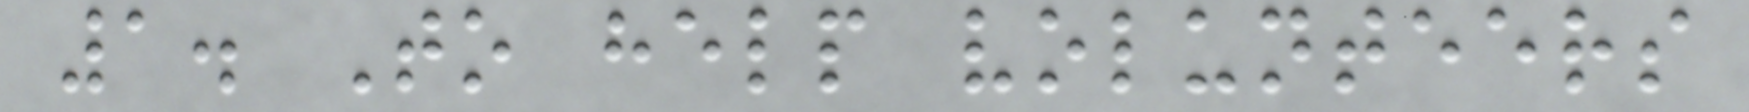1. To help volunteers
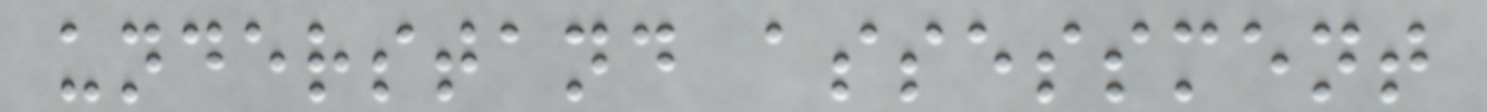understand assessment
